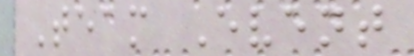Team Event
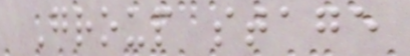Group stage
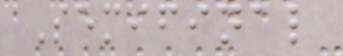Semifinal
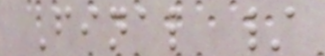Final /
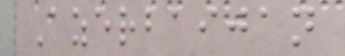Azerbaijan
